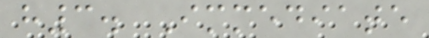h3. Immediate
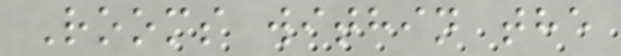Rooms within the
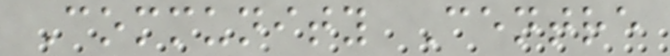Community Centre
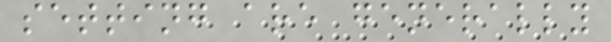setting are generally
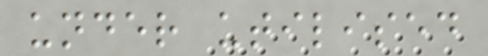under utilised
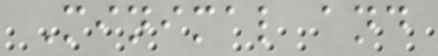Minimal and
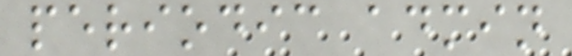periodic admin
